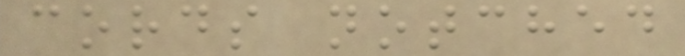cords notched
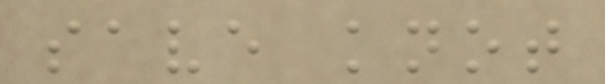save knot
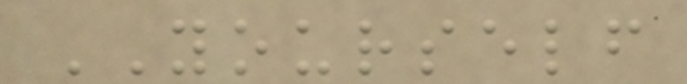YOURSELF
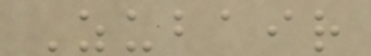Zubair
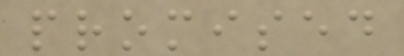promised
